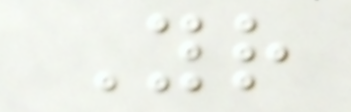Your
